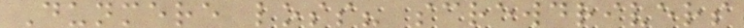Dunmere loss? screwdrivers
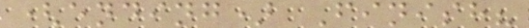(ending) Finish?
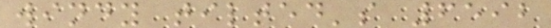windy tilted's 6592
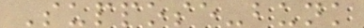Suppose-bunk
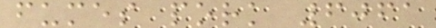fumes pork 6061
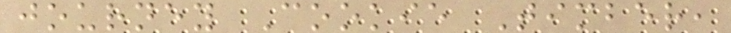journey Cookie Timber,
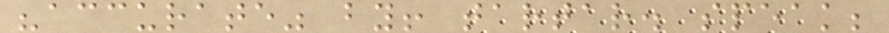"accurate" by! tartar. speak;
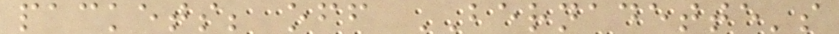packets; off BERNADETTE's
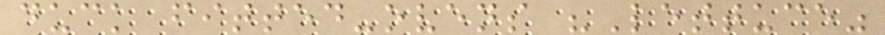duck fitted-ovens "Lettuce"
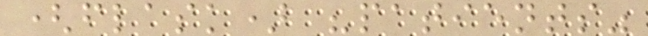(flask) "patients"
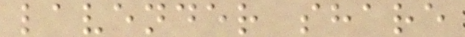lavender share
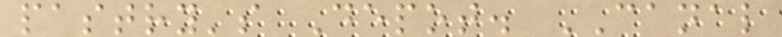pastry's Depot. CANAL
